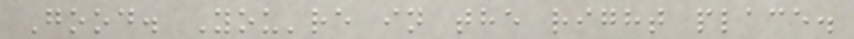Good. You're in the right place.
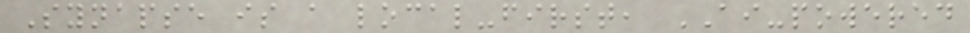Synapse is a local-first, AI-powered
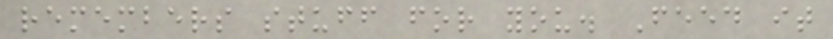remembers stuff for you. Feed it
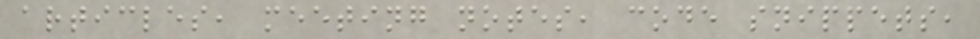articles, meeting notes, code snippets,
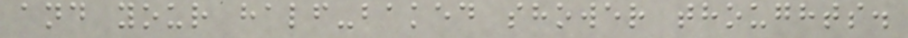and your half-baked shower thoughts.
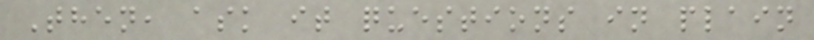Then, ask it questions in plain
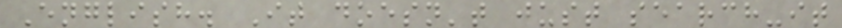English. It doesn't just search-it
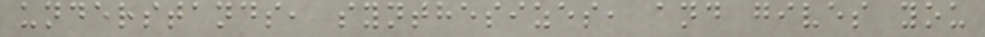understands, synthesizes, and gives you
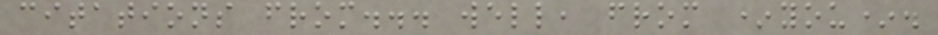citations from... well, from *you*.
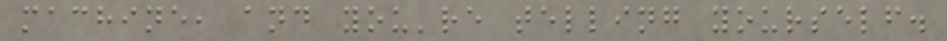machine, and you're telling yourself.
